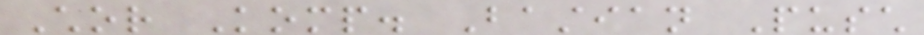Chor Komp. Bastian Pusch
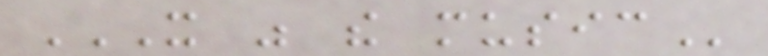IT WAS THE MUSIC
